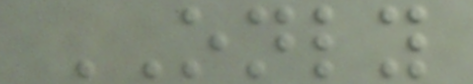ONLY
